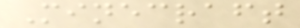Minecraft
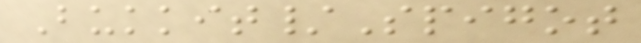Bukkit/Spigot
